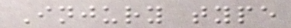Injury type
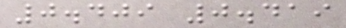0.409 0.419
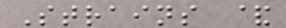Strains &
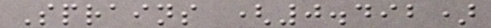Sprains (0.492)
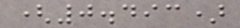(0.493)
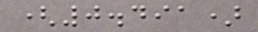(0.491)
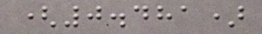(0.481)
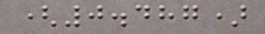(0.487)
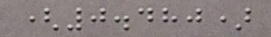(0.480)
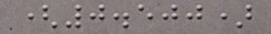(0.500)
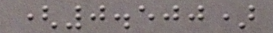(0.500)
